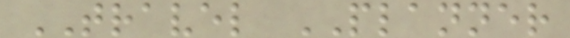TRAVEL PLANNER
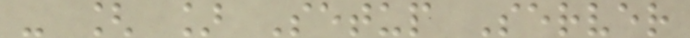- [ ] Setup Server
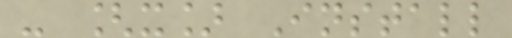- [x] Install
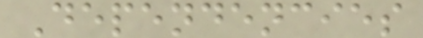Dependencies
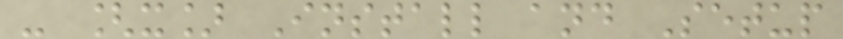- [x] Install and Setup
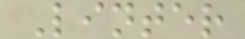Linter
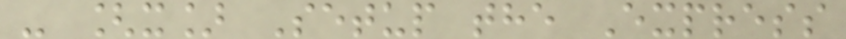- [x] Setup the Express
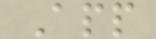App
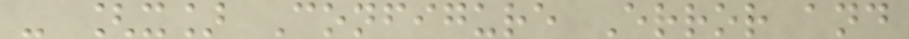- [x] Configure Error and
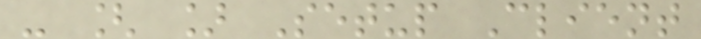- [ ] Setup Client
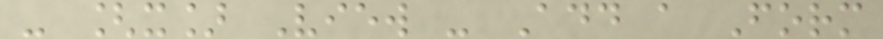- [x] View - Add a Form
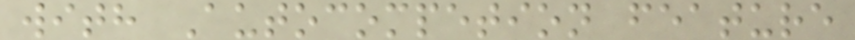with Autocompetion feature
